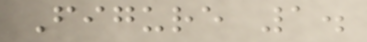Figure 1.
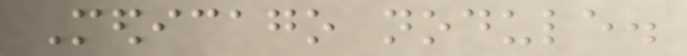Medicago nodule.
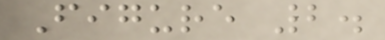Figure 2.
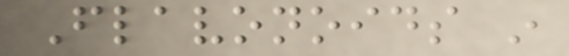Flavonoids in
